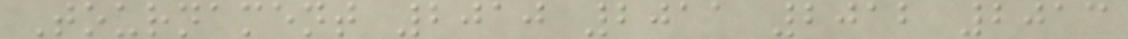Tournament 2010 2011 2012 2013
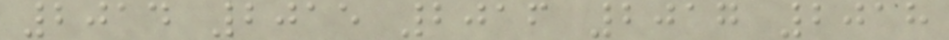2014 2015 2016 2017 2018
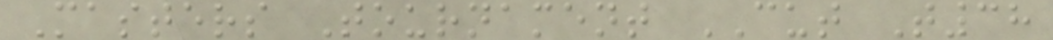Masters Tournament CUT T38
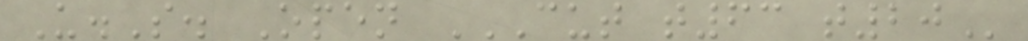U.S. Open CUT T63 T20
